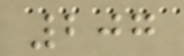207
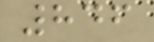846
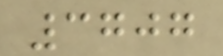3707
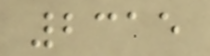2315
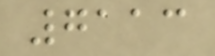7113
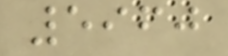5960
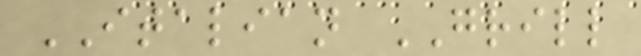ITALIAN GRILL
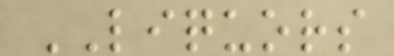LIQUORS
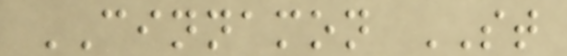CINNAMON ST
